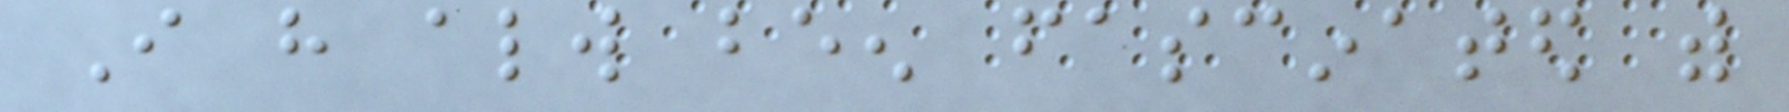I have always been fascinated with
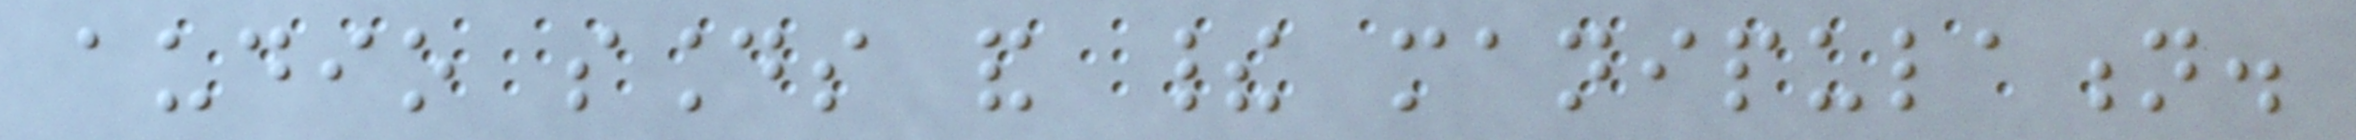audio sounds and their manipulation.
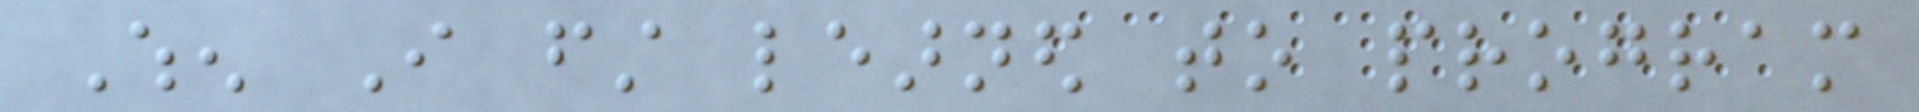When I first learned to program
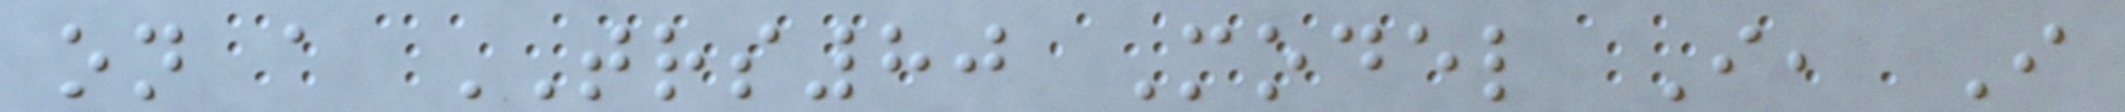on a TRS80 Model I, I
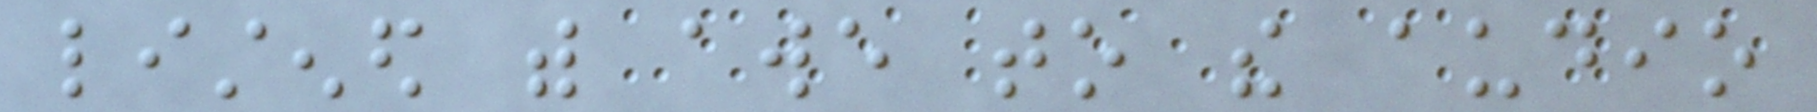listened with awe to the audio
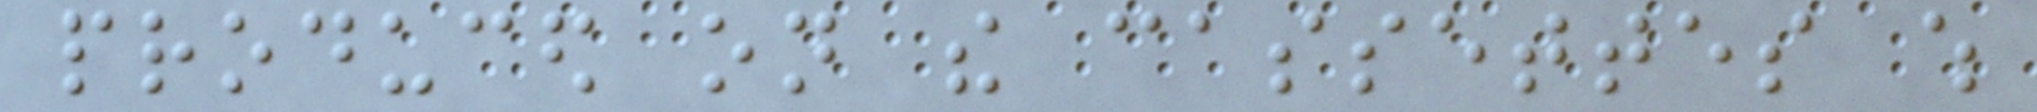produced on the cassettes which
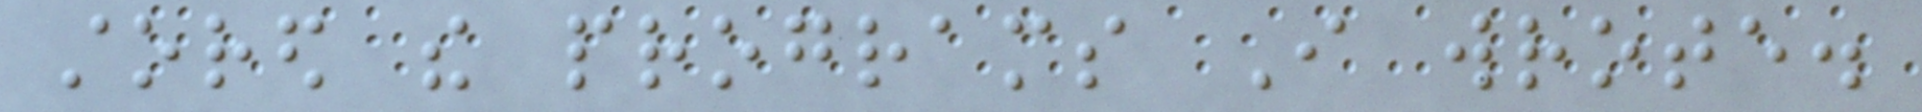stored the programs I wrote.
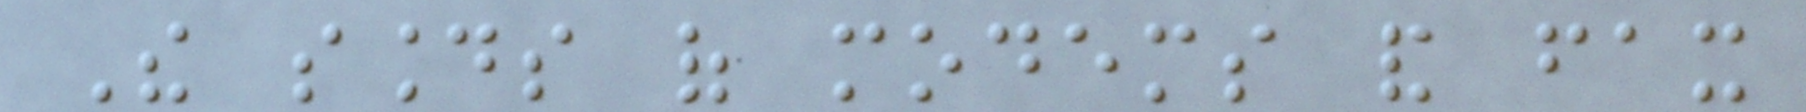The sounds of modems and fax
